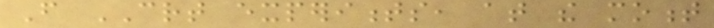From CRT experiments, at the moment
